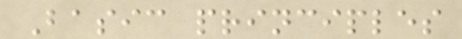Basic principles
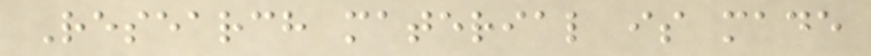Research material is made
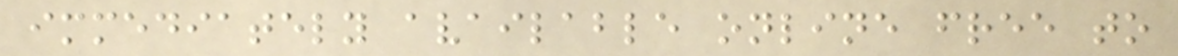immediately available online free to
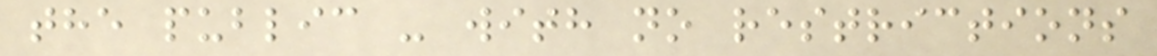the public - with no restrictions
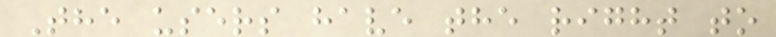The users have the right to
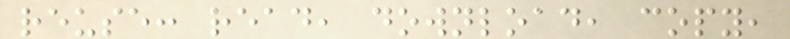reuse: read, download, copy,
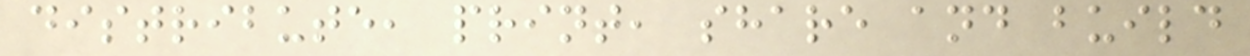distribute, print, share and build
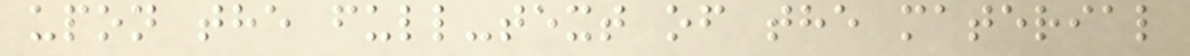upon the full-text of the material
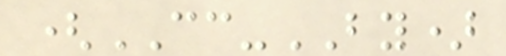(CC-BY)
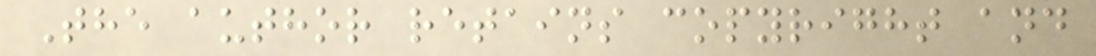The author retains copyright and
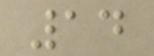14
